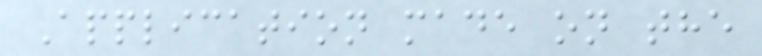Application made on the
